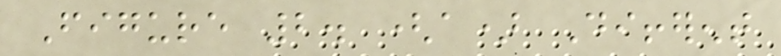Figure 2. (a) Different
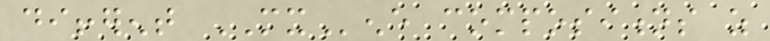different MXene compositions as
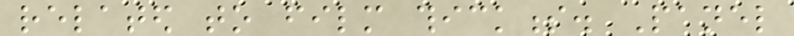related to film thickness. Panel
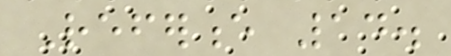Reference 14.
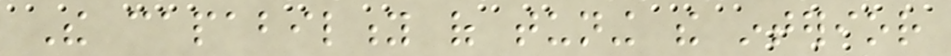The capability of tuning the interior
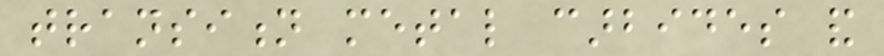transition metal carbides and
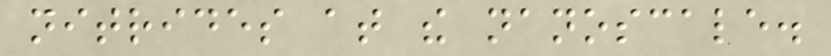nitrides at the nanoscale.
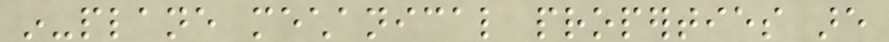in-plane mechanical properties are
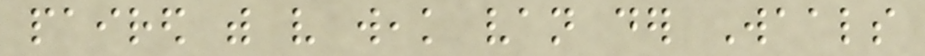paired with very weak van der Waals
